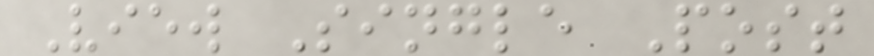View Single Post
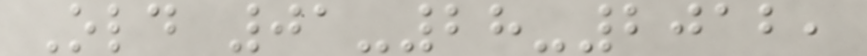Old 01-28-2012,
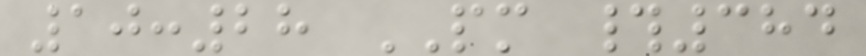10:28 PM #384
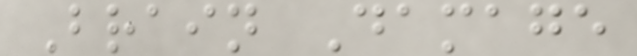Brain Damage
